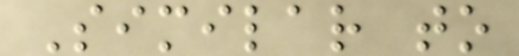Similar to
